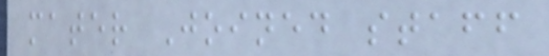mater Joined staff
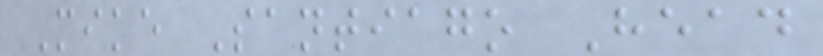Mike Santiago Head
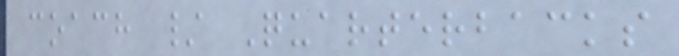coach / Quarterbacks
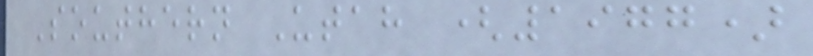Southern Utah (1977)
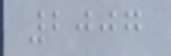2007
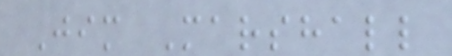Jim Marshall
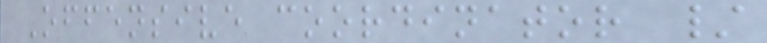Offensive coordinator /
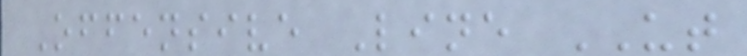Offensive Line UT
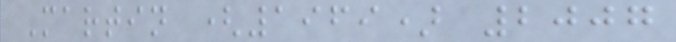Martin (1969) 2007
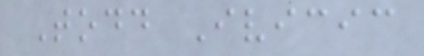Todd Ivicic
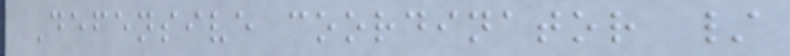Defensive coordinator /
